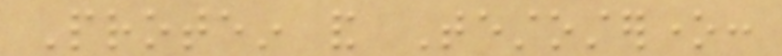Protein and Testosterone:
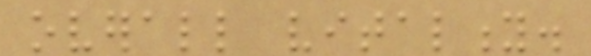overall vitality.
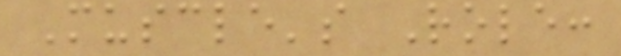Muscle's Role:
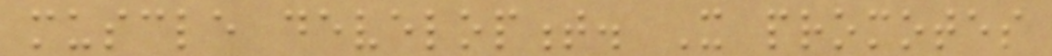muscle development. It promotes
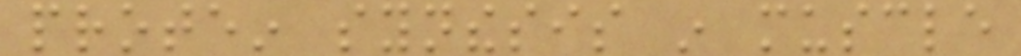protein synthesis in muscle
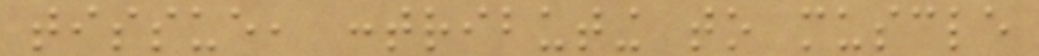tissue, contributing to muscle
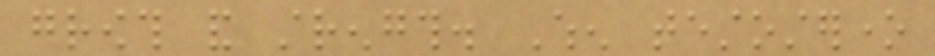growth and strength. When testosterone
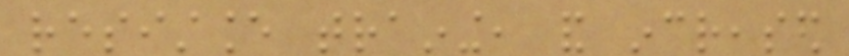resistance training, and increased
